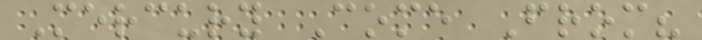Mercury Come From?
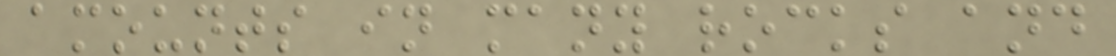amounts in many rocks and
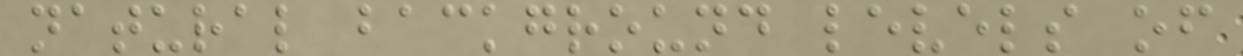natural background levels of
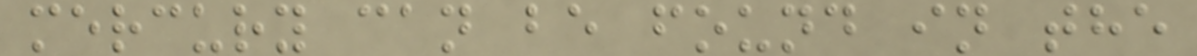mercury can be found in the
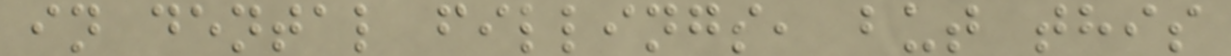in dental fillings, but this
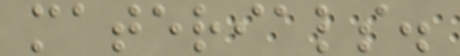materials.
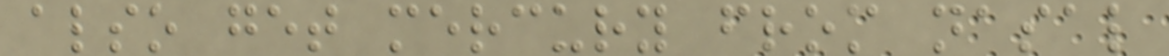also get mercury from nasal
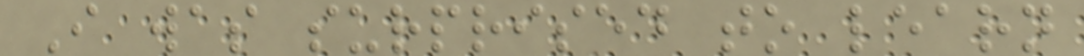I was surprised to learn
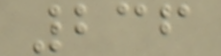236
